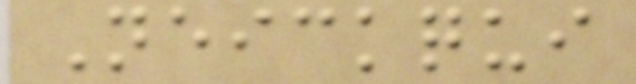Neickqui
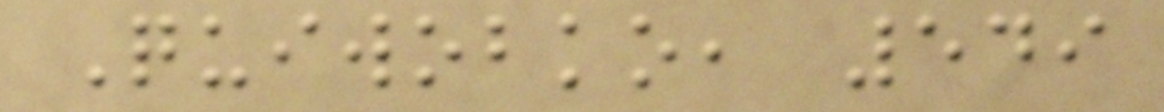Quiwobko, 549
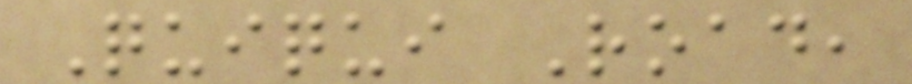Quiqui Road,
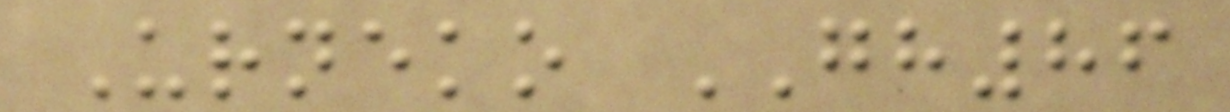Urneko GH86
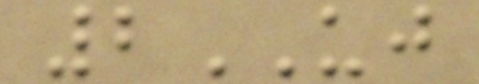2UJ
